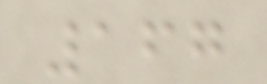167
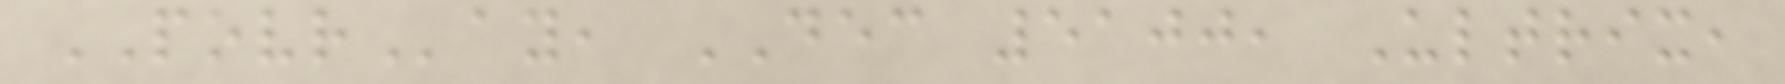POVRay, DEC 5100, Ultrix,
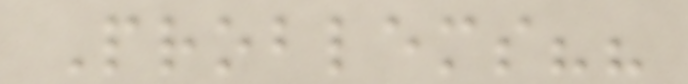Problems??
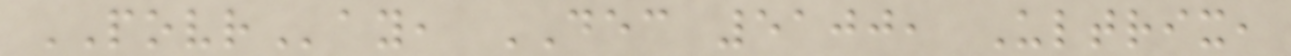POVRay, DEC 5100, Ultrix,
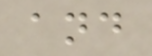and
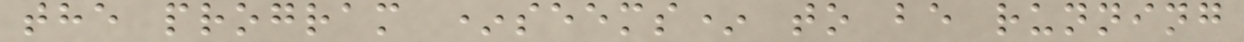the program *seems* to be running
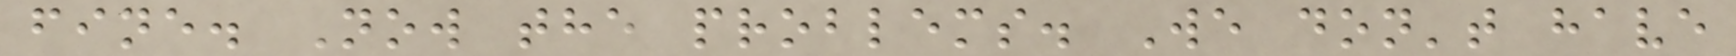fine. Now the problems. We don't have
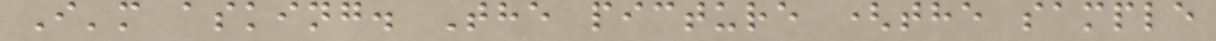I'm asking. The picture (the sample
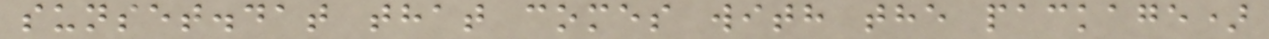sunset.dat that comes with the package)
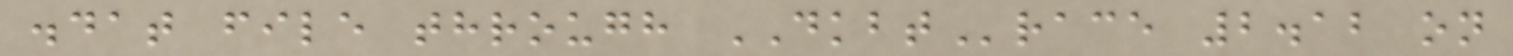.dat file through DKBTrace 2.12 on
